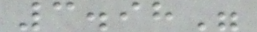3.98"
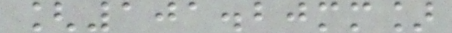[101.20mm]
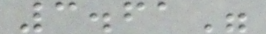3.61"
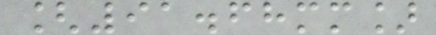[91.68mm]
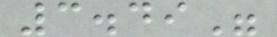3.49"
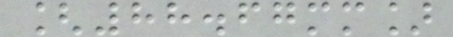[88.67mm]
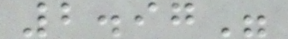2.97"
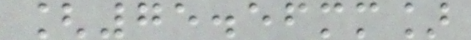[75.56mm]
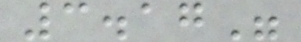3.17"
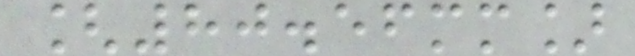[80.56mm]
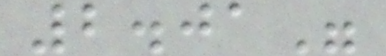2.01"
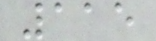115
